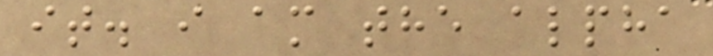it. i am the alpha
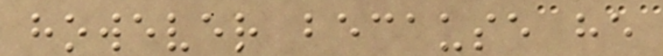however because he
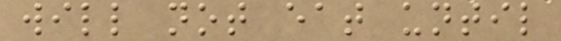will not eat until
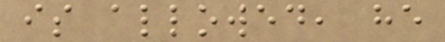is allowed, he
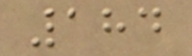184
